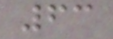63
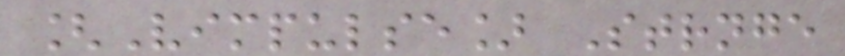[Vimpulse] Strnge
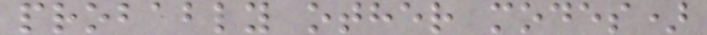probably other modes)
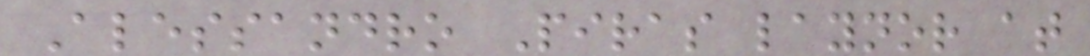Alessandro Piras laynor at
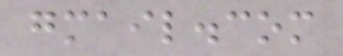gmail.com
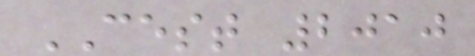CEST 2010
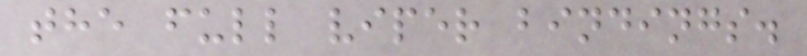the full viper bindings.
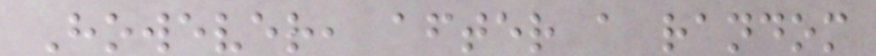However, after a random
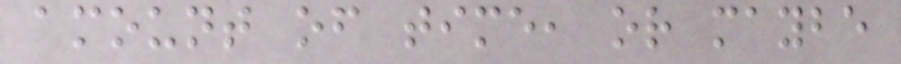amount of time, or maybe
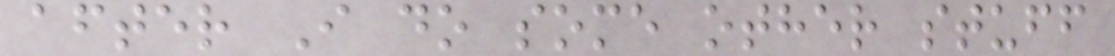after I do some other stuff
